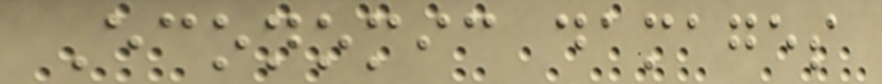Economic damages
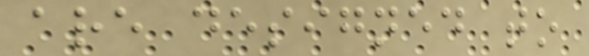are designed to
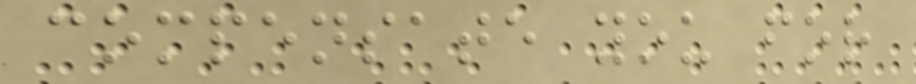compensate you for
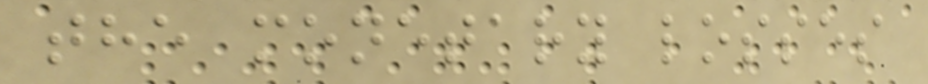the monetary losses
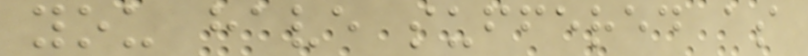you have suffered as
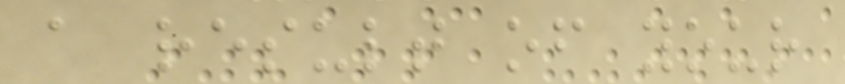a result of your
